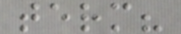term?
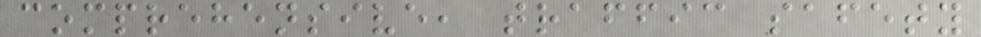comprehensive, traffic safety
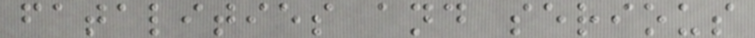fatalities and serious
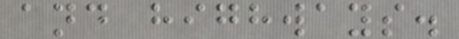and highways.
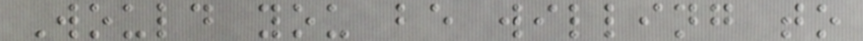Would you be willing to
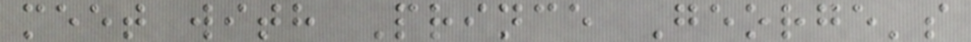meet with Prince George's
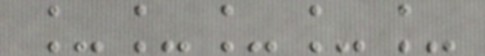_____
